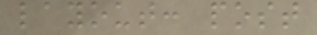layout: post
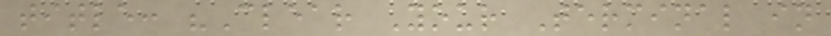title: "Clear Your Terminal in
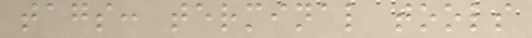tags: terminal tools
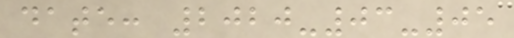date: 2020-03-05
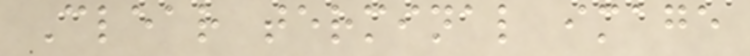Clear terminal image
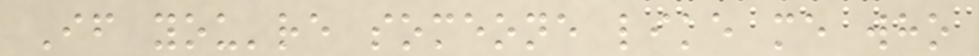If you're someone like me who
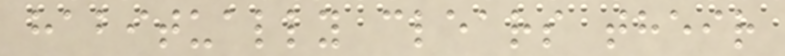habitually clears their
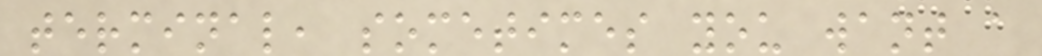terminal, sometimes you want a
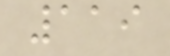119
